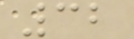32
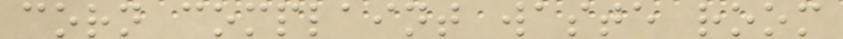corn complaint waste room
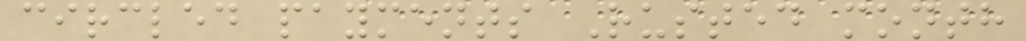circled payments Rusted month
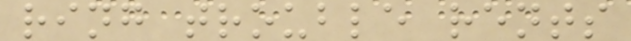ring trouble rents
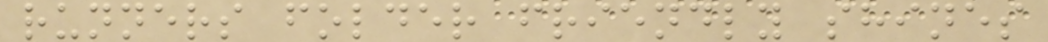runners folder friendly shines
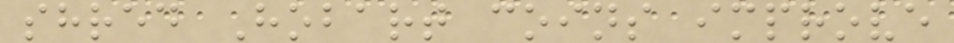shred Hobart coins improve
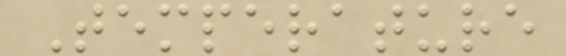Temperature
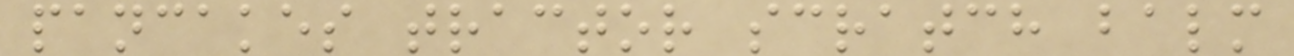pancakes tractor scratch balm
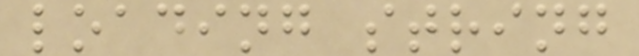loading string
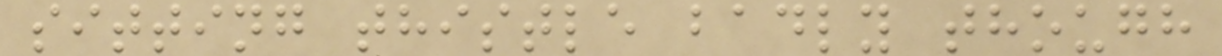sitting thistle badly though
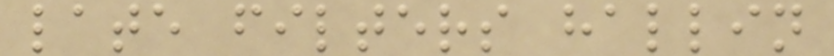late filters hallin
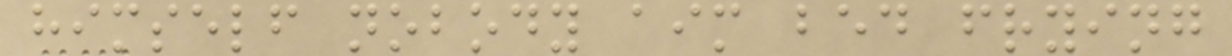himself nobody aim bed frying
